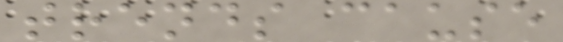trends cause
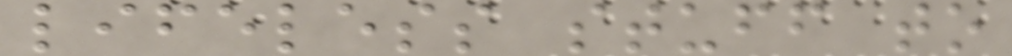lifeless stuff to
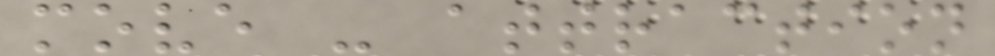move - attraction
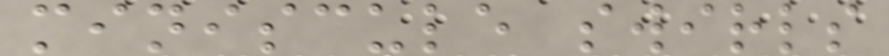miniscule swirls
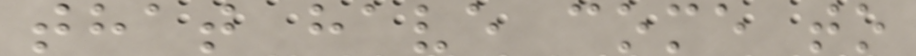that have come to
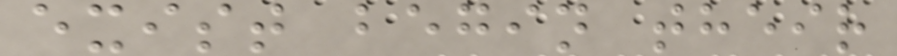exist begin their
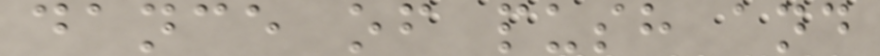dance of push and
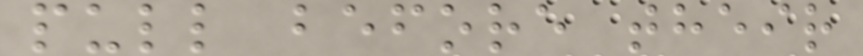pull before their
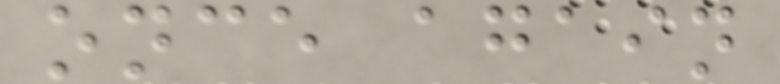once again
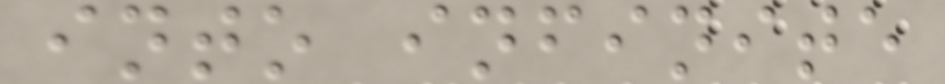into infinite
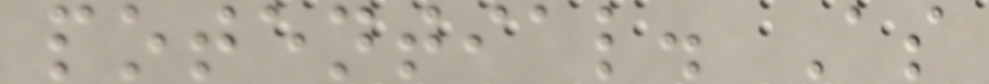potential. As
